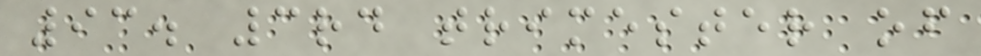93. 3rd trimester of
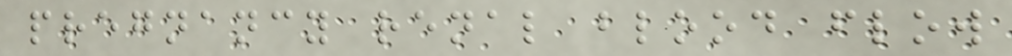pregnancy renal blood flow
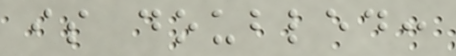is doubled:
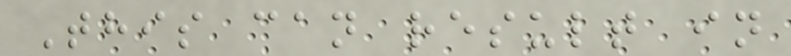This can result in
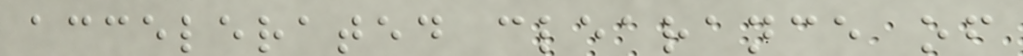accelerated clearance of
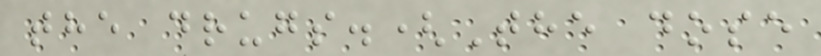the drugs.(The dose
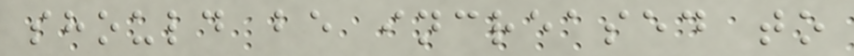should be increased to
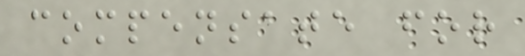compensate for
